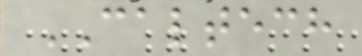CALTECH
